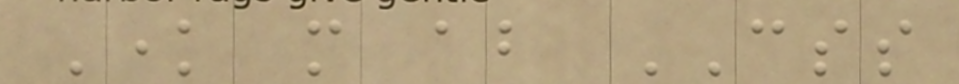Know more about CSS
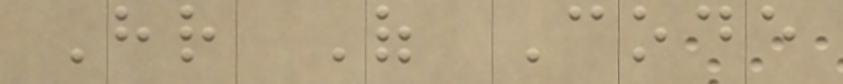Hr Of Code
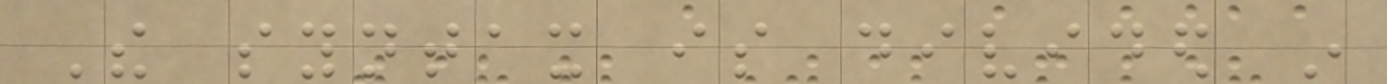The syntax is divided in
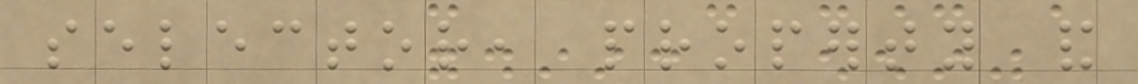selector, property and
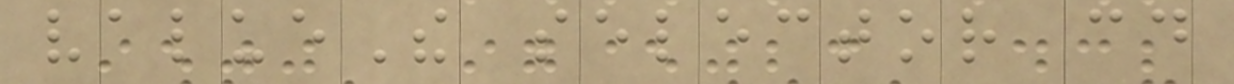valueThe selector could
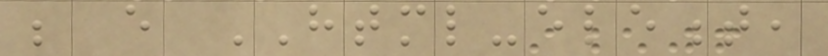be every HTML-element,
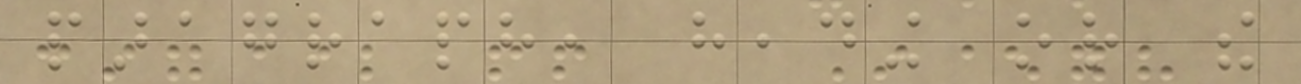paragraph, heading or the
